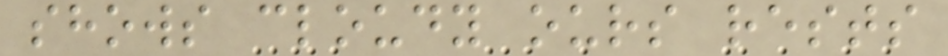shows cloudy ours rests
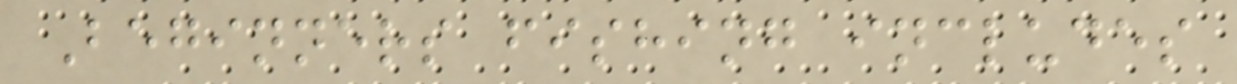Beginners fishing includes
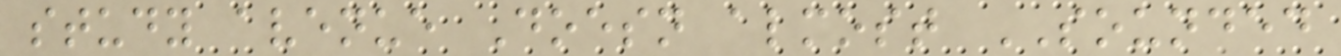study avenue Doesn almost SOUNDED
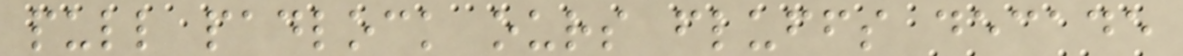pull padlock ours fluffs decade
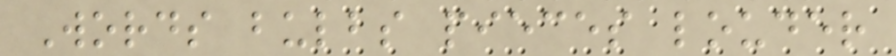Words bulbs pieces louder
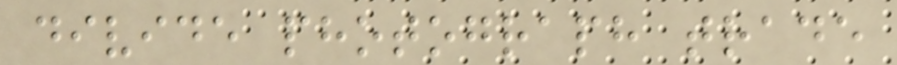divide photograph trade
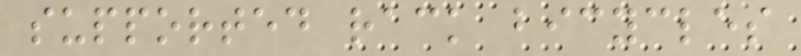supported rack bicycles
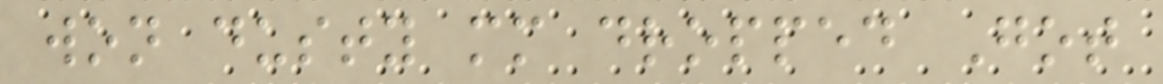won dusty mm dropped Got
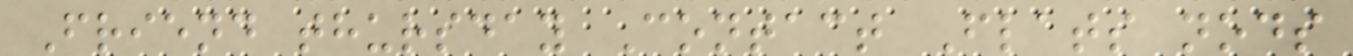Friend thursday Contact Flats nods
